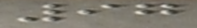97
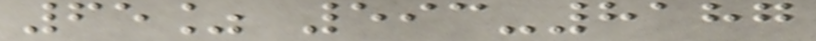65% 593-8187
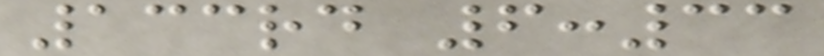133rd 6:33
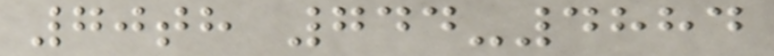70th 744-4884
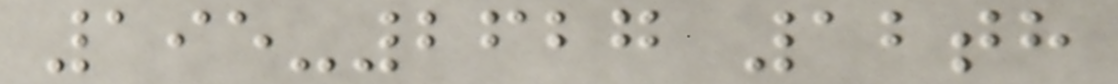195-2627 12th
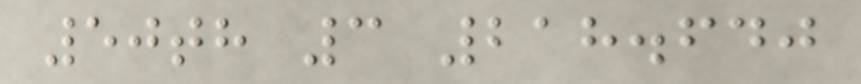50th 3 218.640
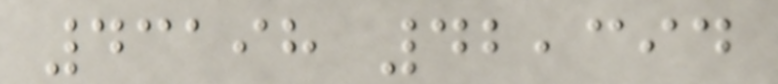43198 42,394
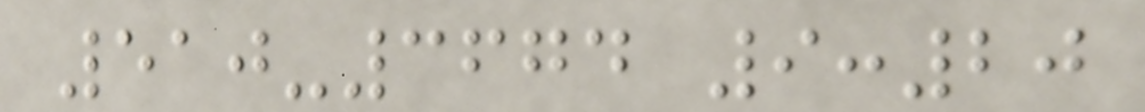510-3674 9:20
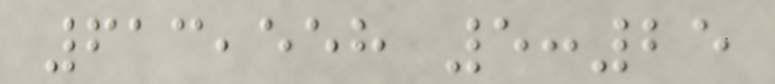613,558 5:25
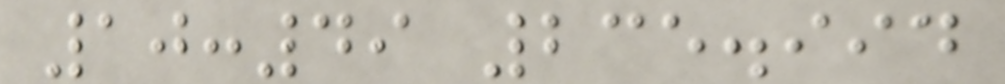10:49 235.994
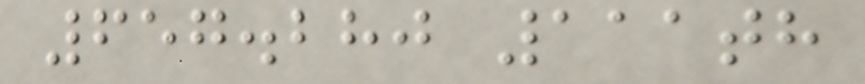657.280 111th
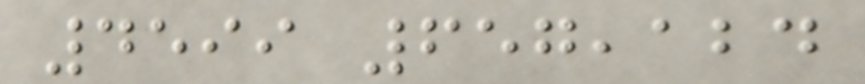4599 657,124
